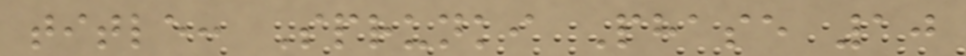title: Sprunki Phase 10
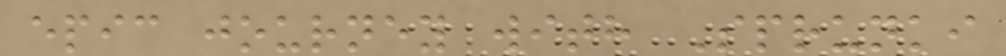epic journey with Sprunki
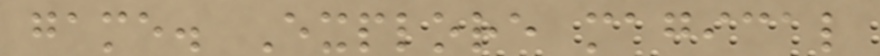game. Explore magical
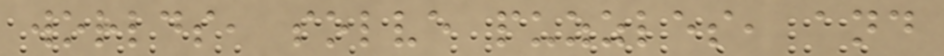worlds, solve puzzles, and
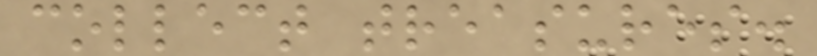collect treasures.
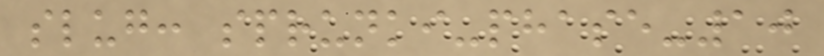slug: sprunki-phase-10
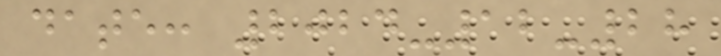date: 2024-12-28
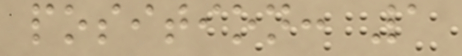position: 1
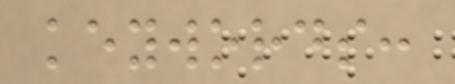keywords:
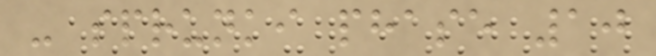- sprunki phase 10
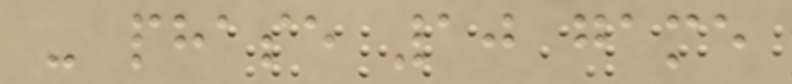- phase 10 game
